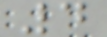4
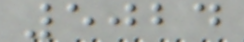5024
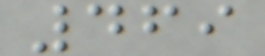469
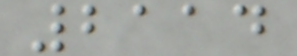2114
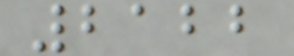2122
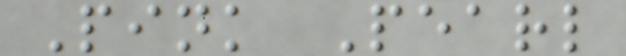Pink Pearl
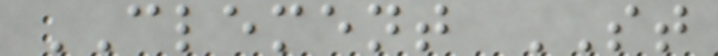CLEMENT ST
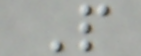P
